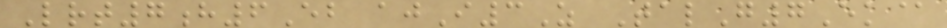Lrt7h6Eb ajI3Z TalG7Ek@
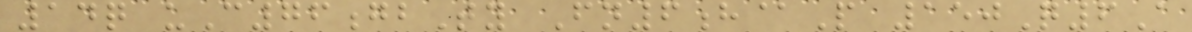14q uC76gbTy Fn6h@P 150Q6A
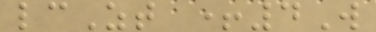lcZt +4W
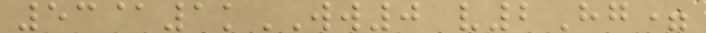53@1kWW0 v2Hg=
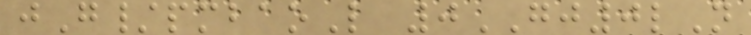jG/pmbaoL 0GJ0lN
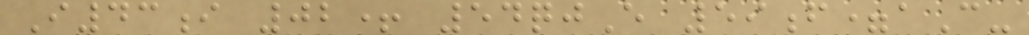I43i 02+ 54qjE 59f=aC-
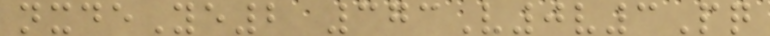nxdeYe2 373V0v3Pq
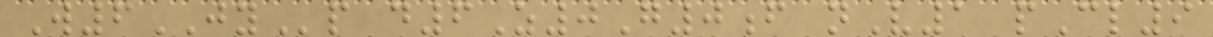W6JYp d6Z0G0f nV1 pCl9
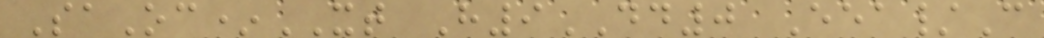SaOc*XT H9DD0 Eea/C
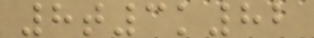8t3k82
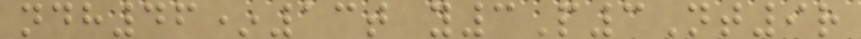ndh46*13t y3P3Nt9r
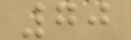70
